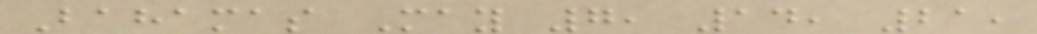Bahamas May 7, 14, 21,
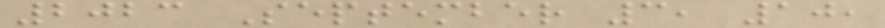2023 September 3, 10,
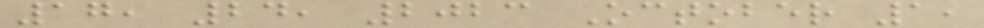17, 24, 2023 October 1,
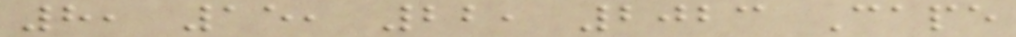8, 15, 22, 2023 Cape
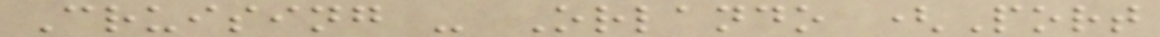Cruising - Orlando (Port
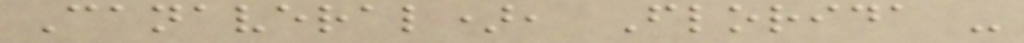Canaveral), Florida -
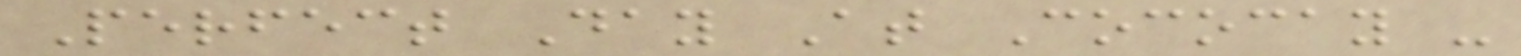Perfect Day At Cococay -
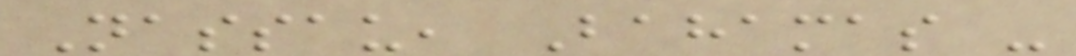Nassau, Bahamas -
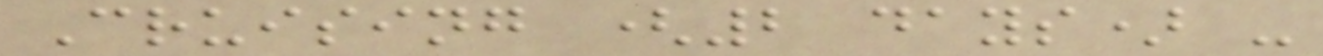Cruising (2 days) -
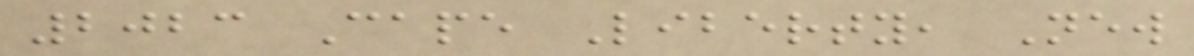2023 Cape Liberty, New
